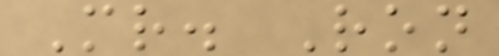Mr. Ron
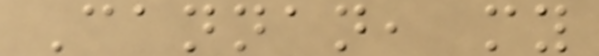Cannan, my
